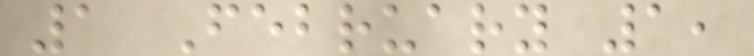1 February 1,
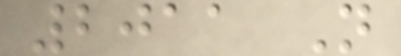2011 N
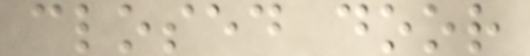closed door
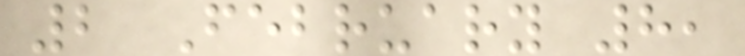2 February 8,
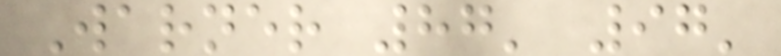Warner 87' 97'
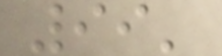99'
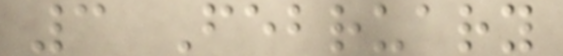3 February
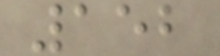152
